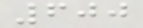600
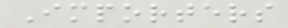Importers
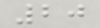20
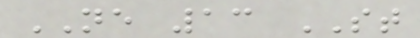NE 13 ST
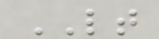LT
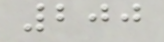200
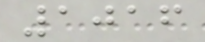1016
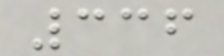336
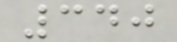340
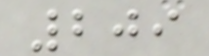209
